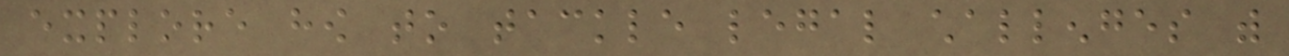explore how to tackle legal challenges with
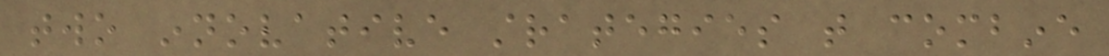two innovative strategies that combine
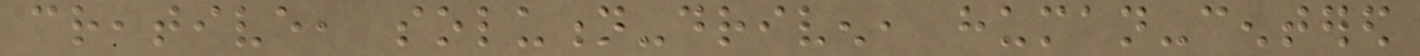creative, solution-driven, human-centered
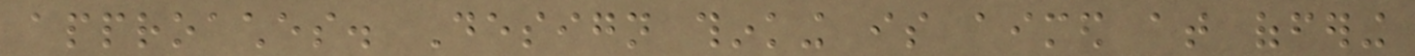approaches. Design thinking is aimed at offering
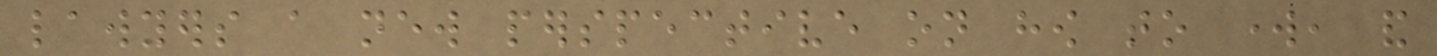lawyers a new perspective on how to work, and
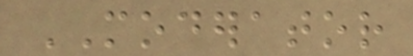MODERATOR
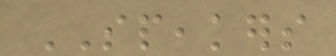SPEAKERS
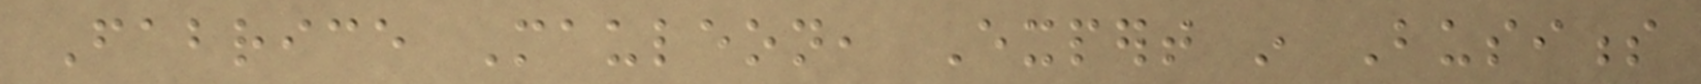Fabrice Mauleon, Expert in Business
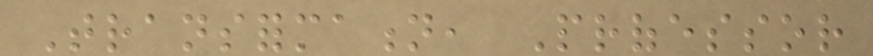Transformation, Professor
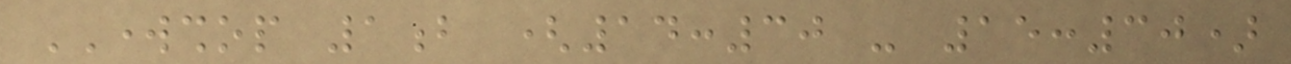WORKSHOP 1b (14:30 - 15:30)
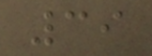39
